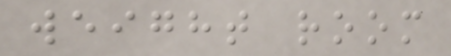weight room
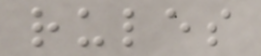rules
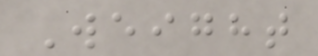Weight
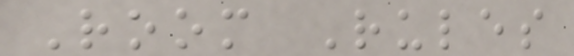Room Rules
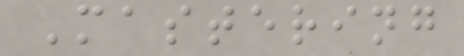Mastering
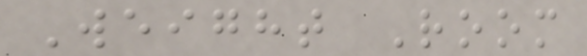Weight Room
